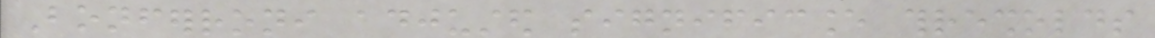Bonferroni adjusted significance thresholds
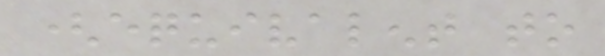(equivalent to
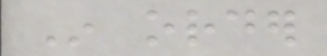In order
